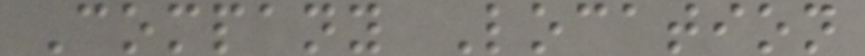Company Location
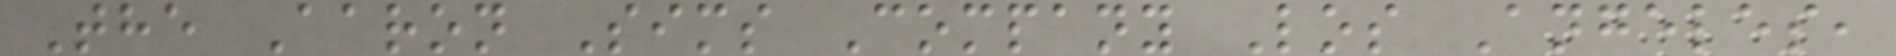The Aaron Sims Company Los Angeles,
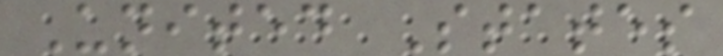United States
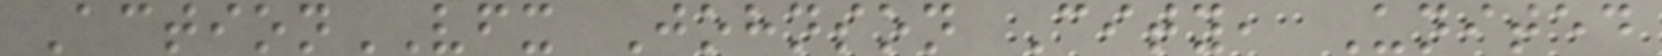ActionVFX Johnson City, United
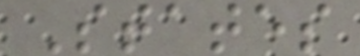States
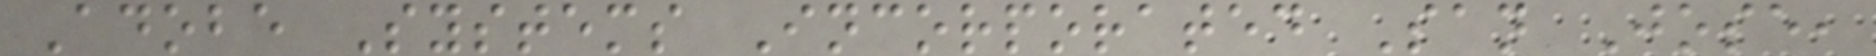Adobe Systems Incorporated San Jose,
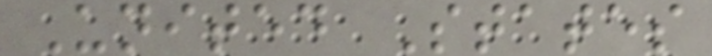United States
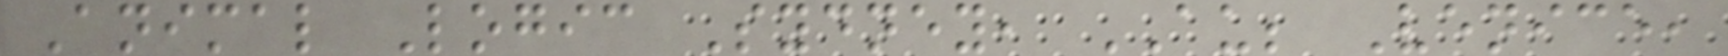Animal Logic Sydney, AU; Venice,
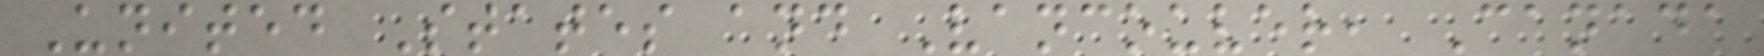United States and Vancouver, Canada
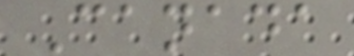Canada
